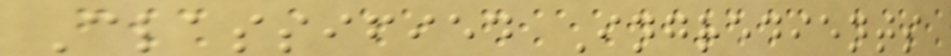Classified Ingredients
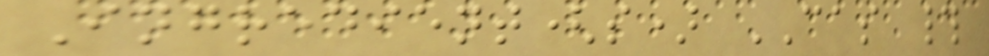Ingredient(s) CAS #
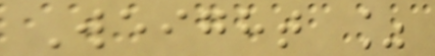Weight %
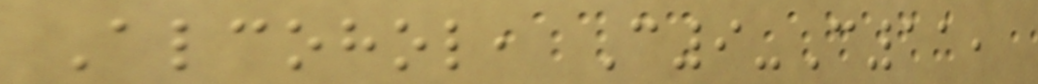Alcohol, C9-C11,
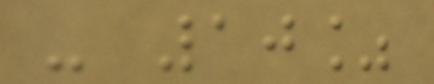- 10%
